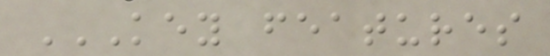KEY FEATURES
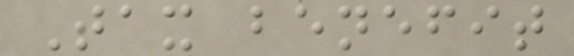Tax benefit
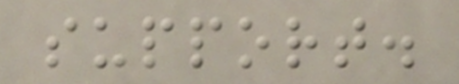support.
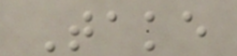Take
